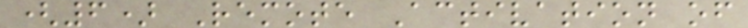(6) Remote Activation of
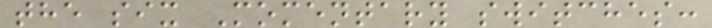the six Momentary switches:
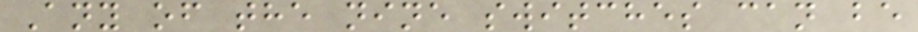Any of the nine switches can be
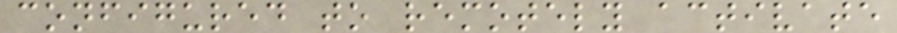configured to remotely activate
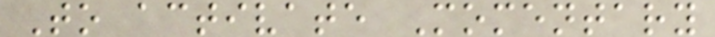To activate Momentary
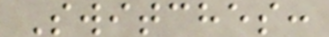Switches:
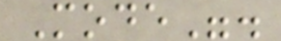Mode".
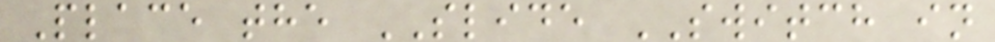Place the SLIDE SWITCH in
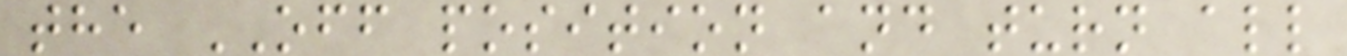the OFF position and turn all
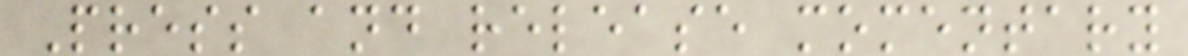Press and release momentary
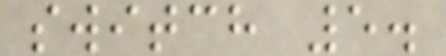switch 5.
